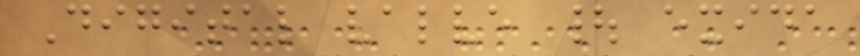Digital valve | exida
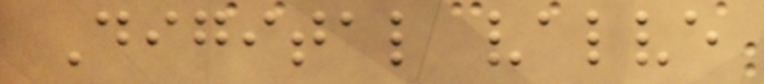Digital valve
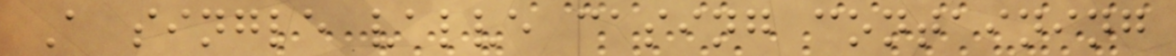A single valve casing containing
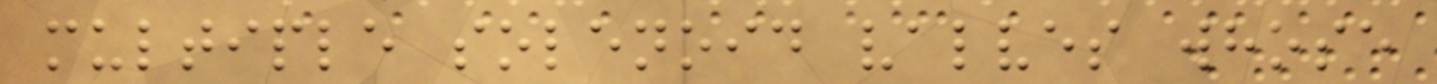multiple solenoid valves whose
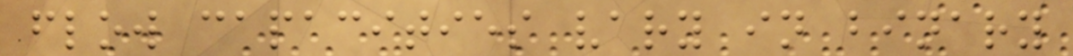flow capacities vary in binary
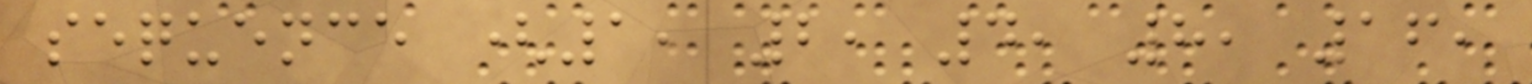sequence (1, 2, 4, 8, 16,
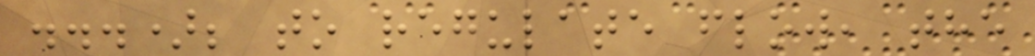...); to regulate flow, the
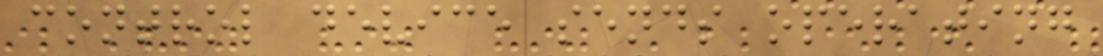control device sends operating
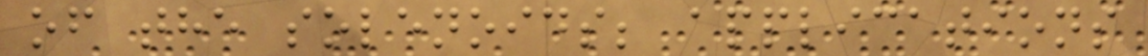of the solenoids; applications
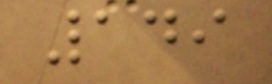149
